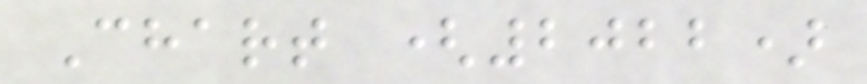Chart (2022)
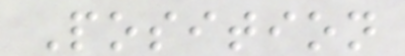Position
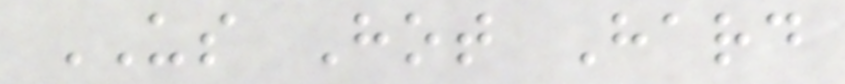US Hot Hard
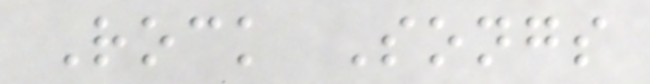Rock Songs
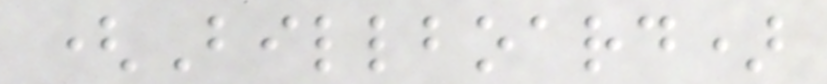(Billboard)
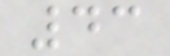43
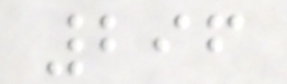296
